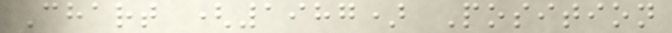Chart (1987) Position
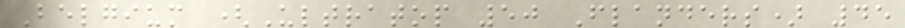Belgium (Ultratop 50 Flanders) 45
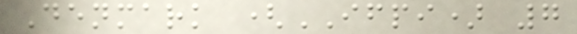Denmark (IFPI) 7
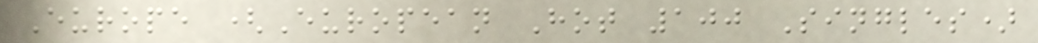Europe (European Hot 100 Singles)
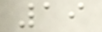19
